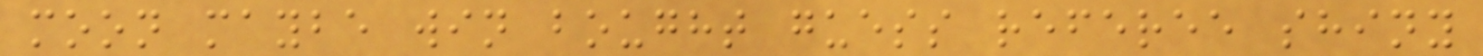moon maybe win bought guess referee shiny
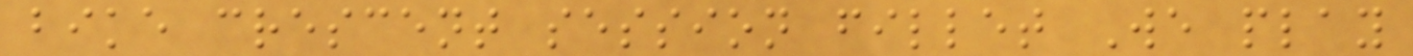bike crescent session fillet We play
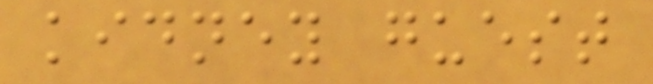kidney guest
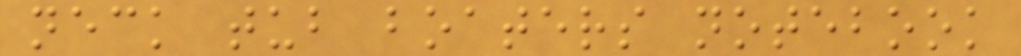neck tub boaters notebook
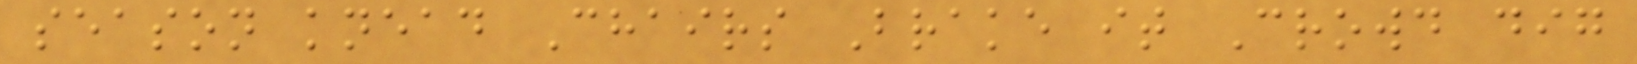season knead Chairs Brake it Crowd dig
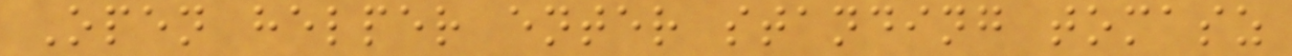Open helper enter standing tomasz
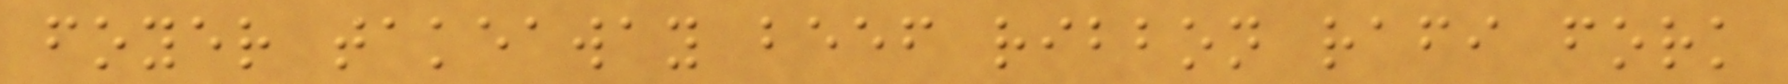foyer takeaway beef ribbon rafi fork
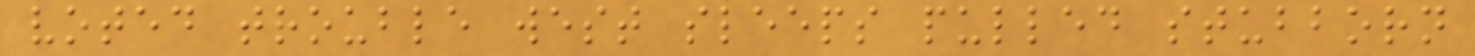voted trouble west sleeps pulled stubborn
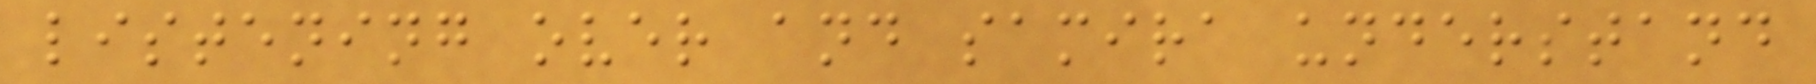listening over and samira understand
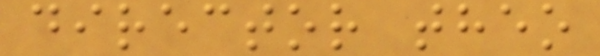director theo
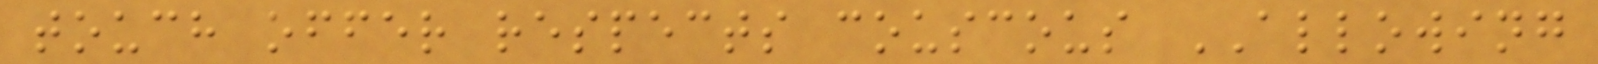touch offer respects couscous ALLOWING
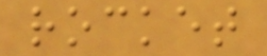rocket
